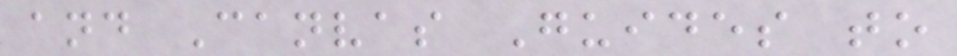and Canvas Guides to
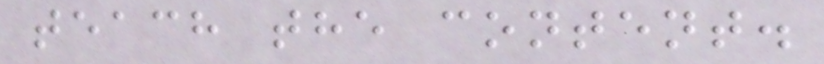teach the content.
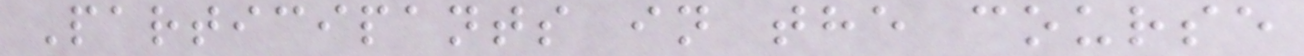Participants in the course
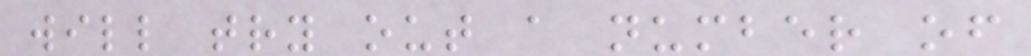will try out a number of
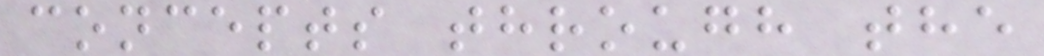concepts through the
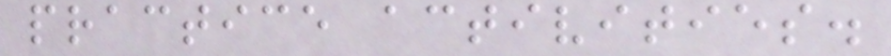practice activities.
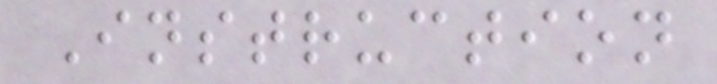Instruction
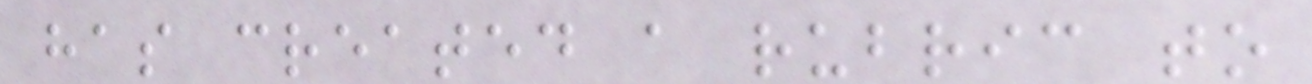has created a rubric to
